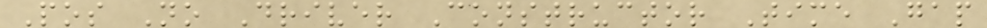Pos No Driver Constructor Time Gap
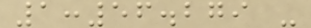1:56.279 -
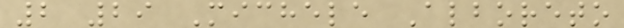2 29 Michele Alboreto
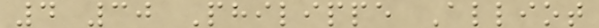4 30 Philippe Alliot
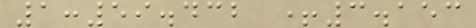1:59.432 +3.153
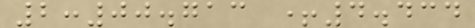2:00.713 +4.434
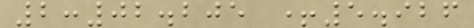2:02.205 +5.926
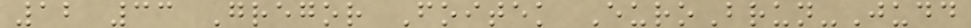12 33 Gregor Foitek EuroBrun-Judd
